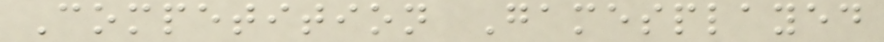Competition Gamesplayed
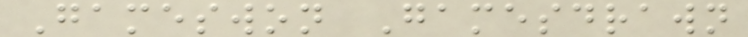Gameswon Gamesdrawn
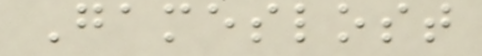Gameslost
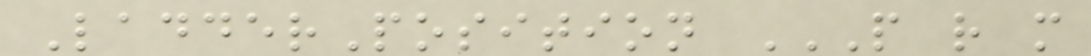LadderPosition P R M
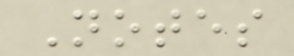Notes
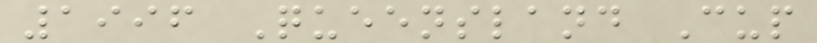1996 Queensland Cup
